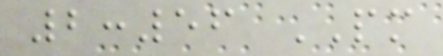2:56 PM
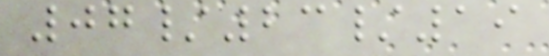07/23/19
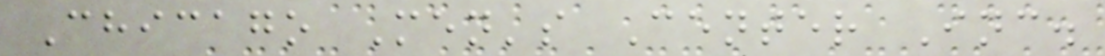Chicago Men's Center Inc.
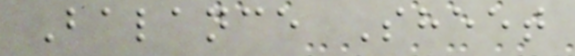Balance Sheet
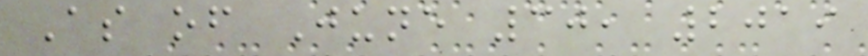As of June 30, 2019
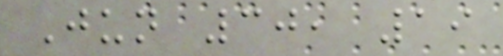Jun 30, 19
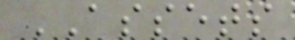ASSETS
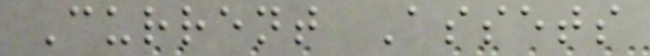Current Assets
